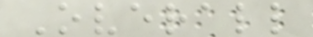Overall
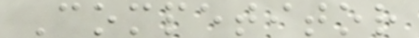Competitor
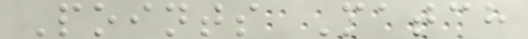Points Match
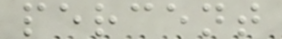percent
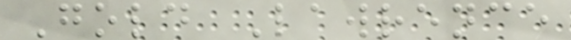Gold Lawrence
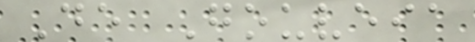De Gouveia
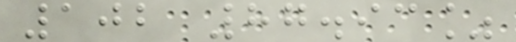102 87.93%
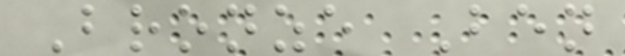Bronze Ben
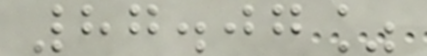87.07%
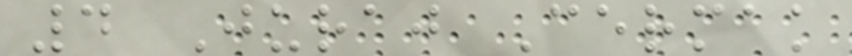4 Juraj Cermak
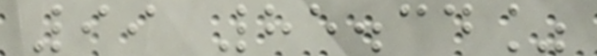99 85.34%
